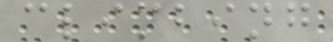climbing
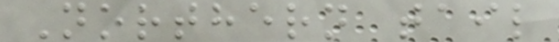Northern tail
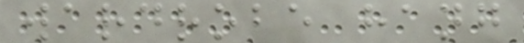wardrobe hang
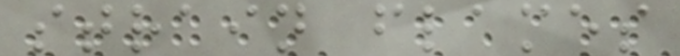strain flames
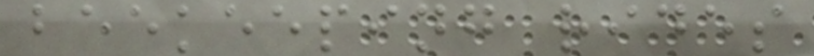beekeeping rides
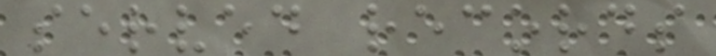served records
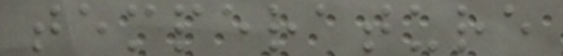temperature
